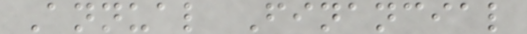Annual Financial
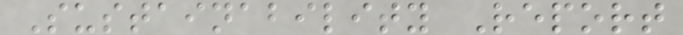Sustainability Report
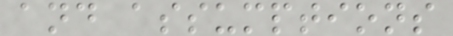and assumptions
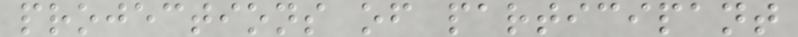projections of participant
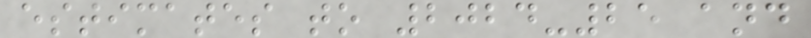estimates to 2024-25 and
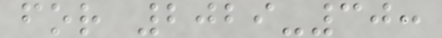for 2029-30:
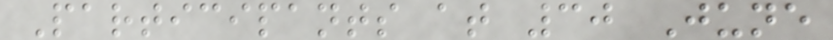Participants at 30 June
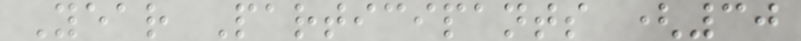Year Participants (30
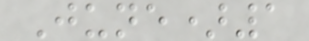June)1
